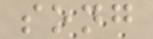song
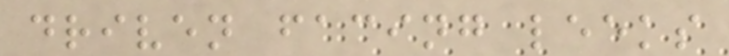driven facing leeks
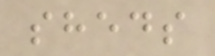sheds
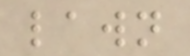lawn
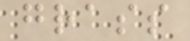grass
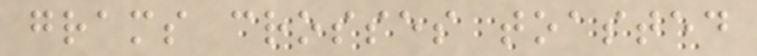grams crosses toasted
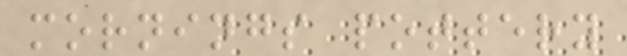mornings pottery
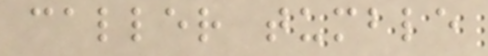caller tumble
